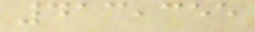413,355
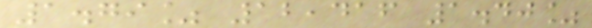1.79% 12,416 1.40%
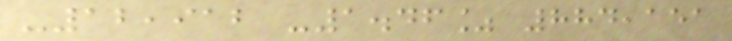-12,912 -1.46% 884,151
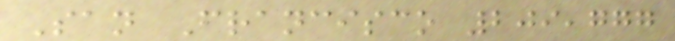San Francisco 209,777
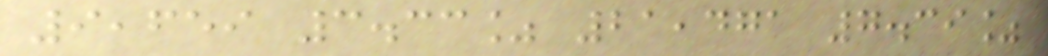9,659 3.33% 21,471 7.39%
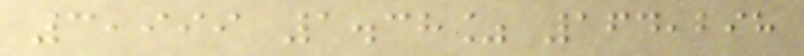3,999 1.38% 164,298
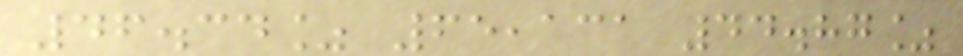46.34% 65,131 44.87%
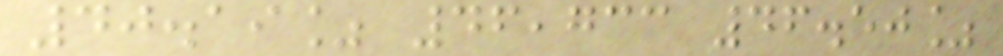40.19% 46,733 46.50%
